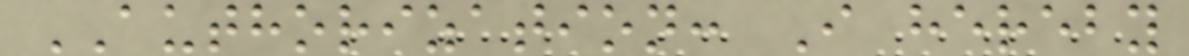AUTHORIZATION: I hereby
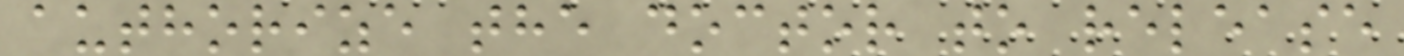authorize the doctor to release
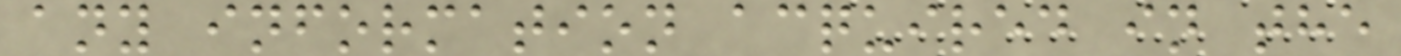any information acquired in the
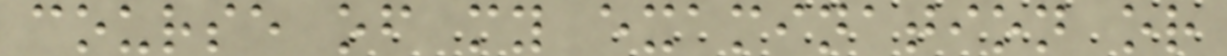course of my examination or
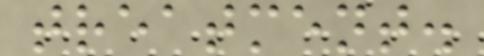treatment.
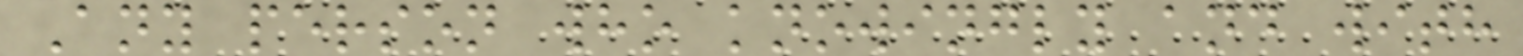Any person who knowingly and with
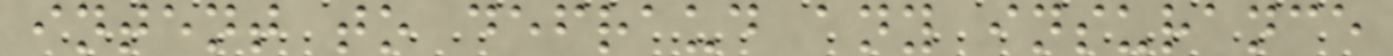intent to defraud any insurance
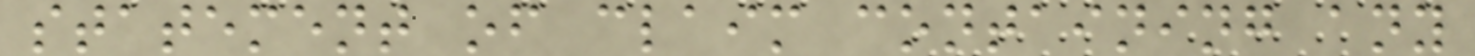statement of claim containing any
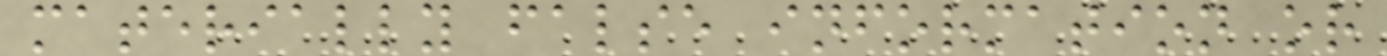materially false information or
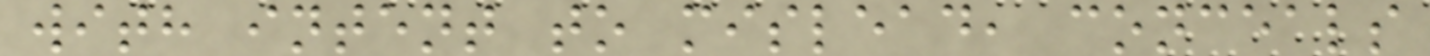with intent to mislead, conceals
